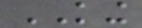KING
